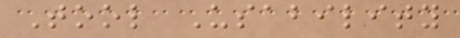Tool Usability
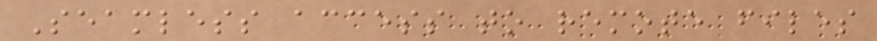Seamless access to remote files
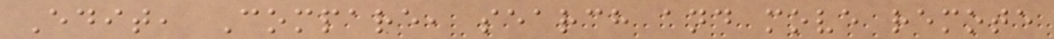Edit, Compare, search and move remote
